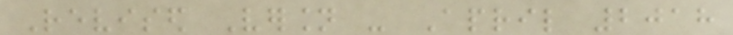Revised Version - April 2018
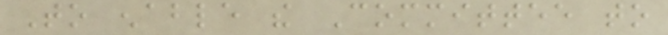To enable the Committee to
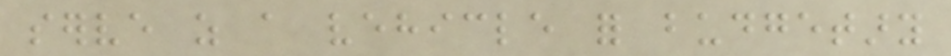serve as a vehicle for budgetary
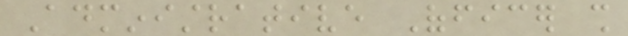Administrative Officer shall
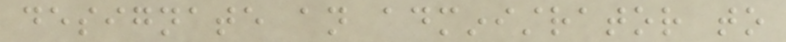designate an administrator to
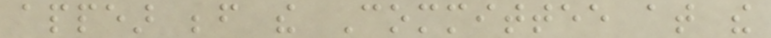appear before the Committee at the
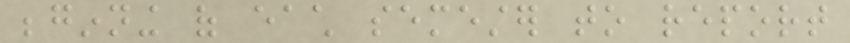beginning of each semester to report
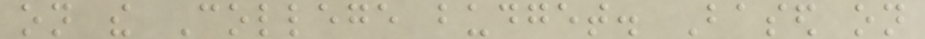on the College budget. Based on
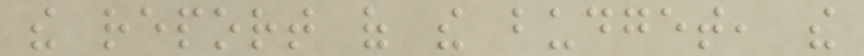the report of the budget, the
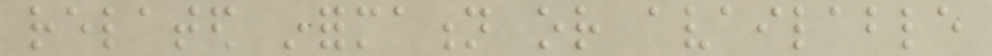related information or available
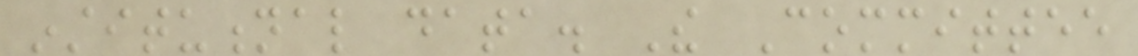institutional data. The Committee
